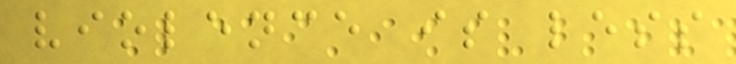violence is less
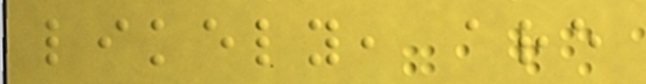likely, are
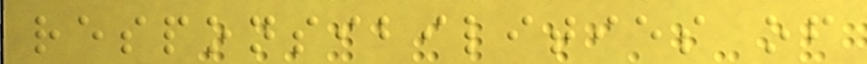responsibilities of
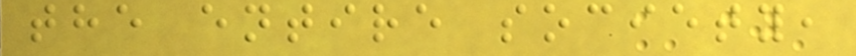the entire society,
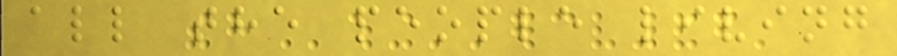all the people living
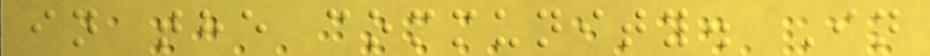in the community. In
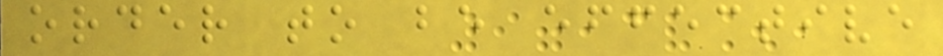order to be effective
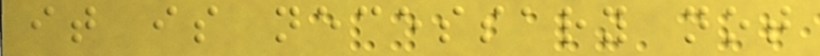it is necessary not
